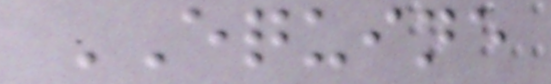EQUINE
